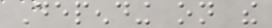Depending on the
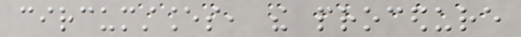circumstances, the procedure
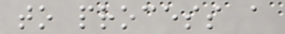to process a
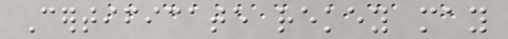Certificate rekey may
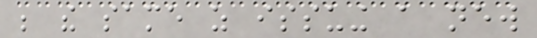be the same as issuing a new
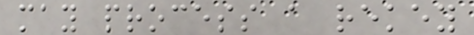may process a rekey
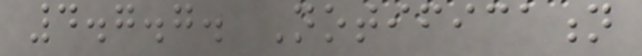4.7.7. Notification
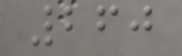260
